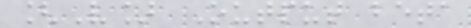[V] Output beta
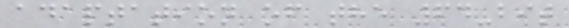adaptation of the 64-bit
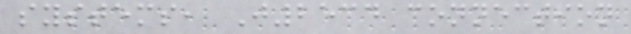systems, J2534 connection
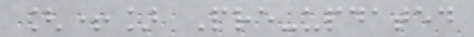[+] Pre-updated
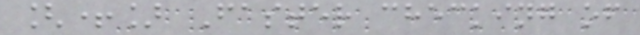[+] Faster checking of
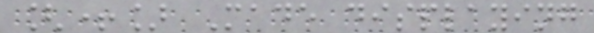[+] Made displaying
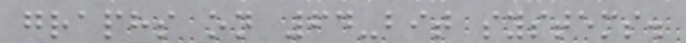graphs on 64-bit systems.
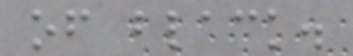of black.
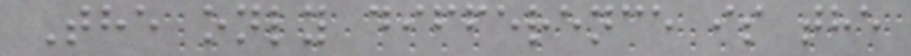The only difference is the
